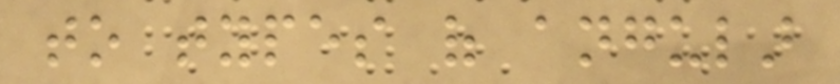to types of angular
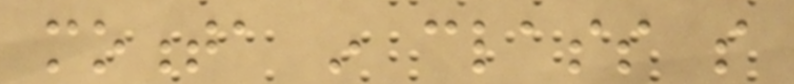momenta in class so
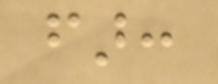far:
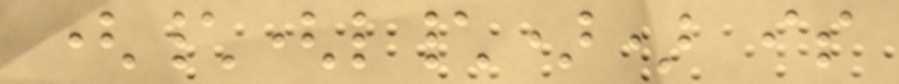(\(l\)) is
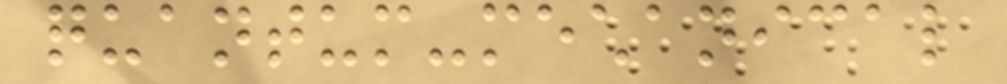quantum-mechanical
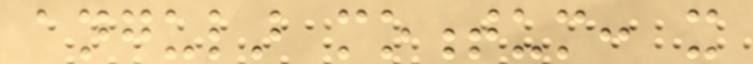angular momentum: it
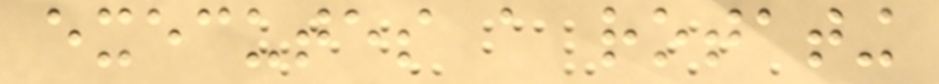executes a rotating
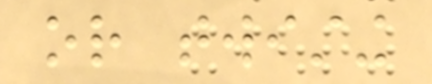or twisting
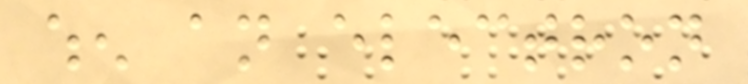when an electron
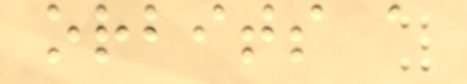orbits a
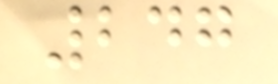247
